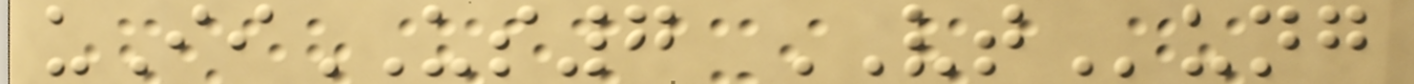uIiUS7 VTung
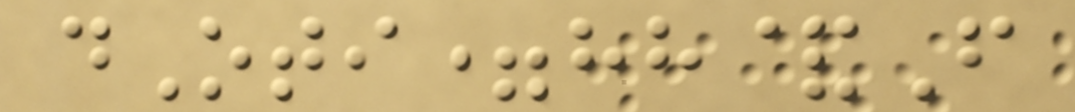dOti=hh&F
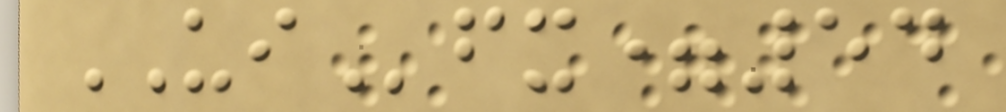UIfx=54
